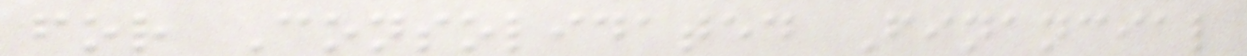for Consolidated Financial
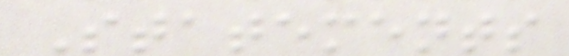Statements
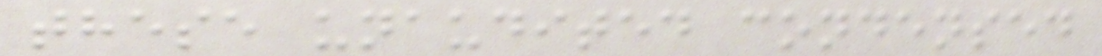these unaudited condensed
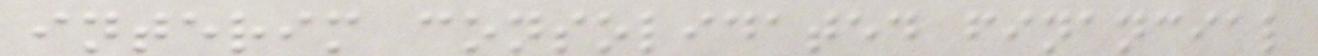interim consolidated financial
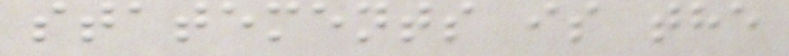statements is the
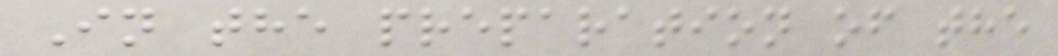In the preparation of the
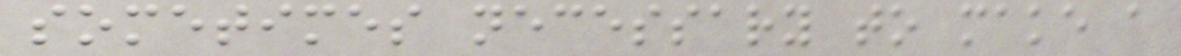sometimes necessary to make a
